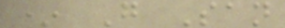* G San
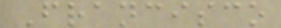Francisco
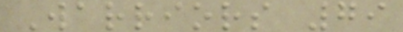Warriors 79
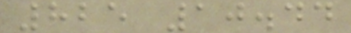825 10.44
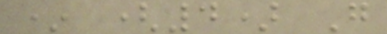* (4) G
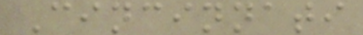Cincinnati
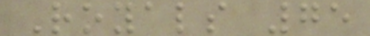Royals 75
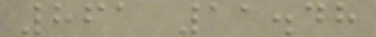861 11.48
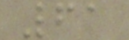61
